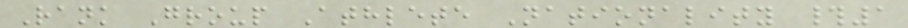Rank Group Athlete Nationality #1
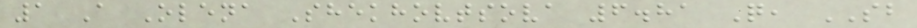1 A Olena Shekhovtsova 6.81 Q, SB
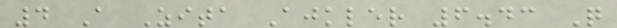4 A Zita Ajkler 6.43 Q
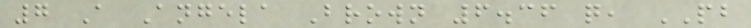7 A Angela Brown 6.36 q, PB
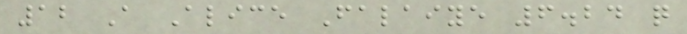12 A Alice Falaiye 6.24 q
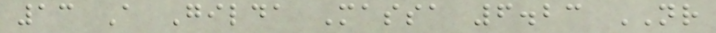13 A Gilda Massa 6.23 NR
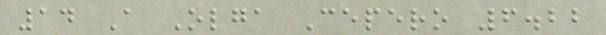14 A Olga Cepero 6.22
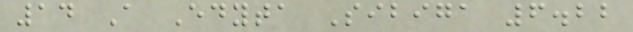14 A Edyta Sibiga 6.22
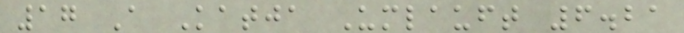17 A Katja Umlauft 6.21
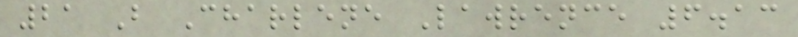21 B Charlene Lawrence 6.13
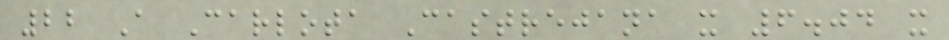22 A Carlota Castrejana x 6.04 x
